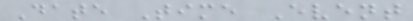Date Time Event
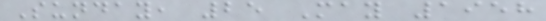Sunday, 25 May 1958
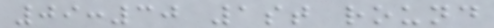09:30 1st round
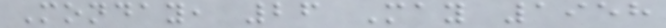Monday, 26 May 1958
